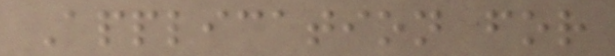Application for
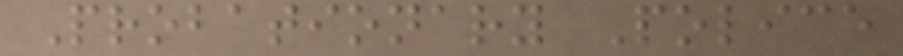Probationary Police
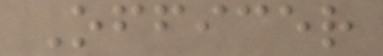Officer
